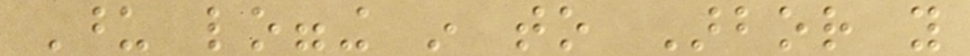Upon logging in to Arbor you
